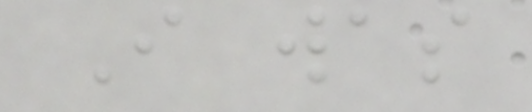I was
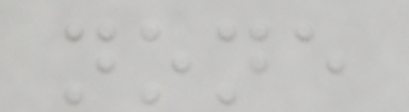none
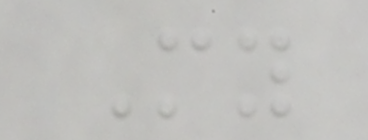My
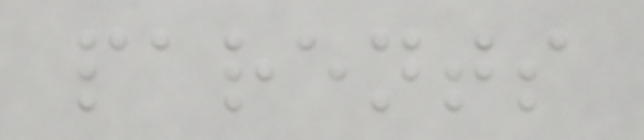parents
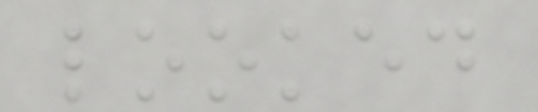looked
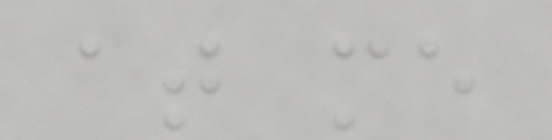at me
